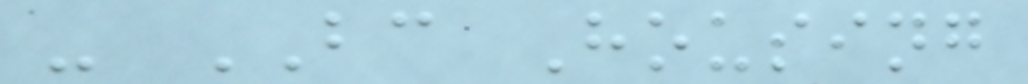- BC Housing
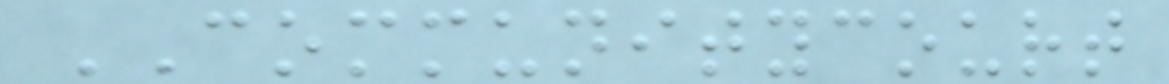COMMUNITYCOURT
